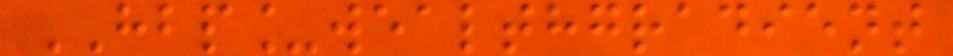HBP_wealthgradient
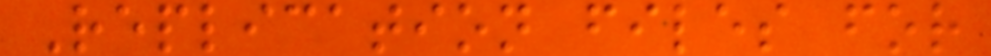Replication files for
